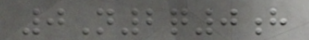0N2q0h
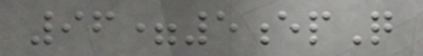96=5epQ
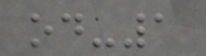od-1
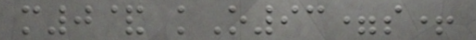m0& kO93=s+
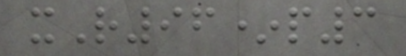xR96*p3
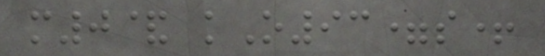m0& kO93=s+
